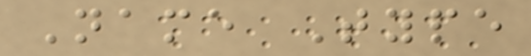Name Type
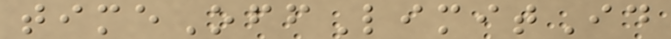timeOffLimitId
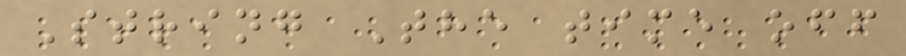String The time off
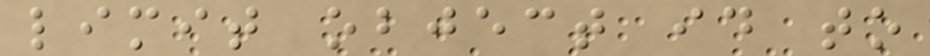limit object id to
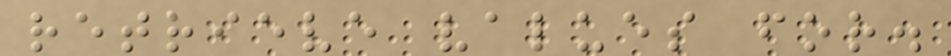retrieve values for.
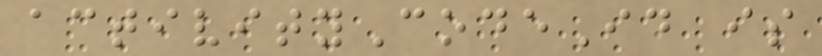activityCodeId is
